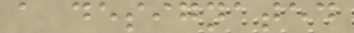a designated
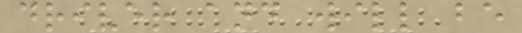driver and will be
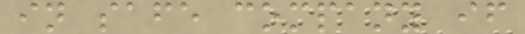in safe company if
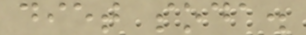diet soda.
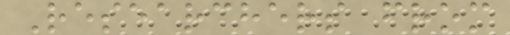Researchers from
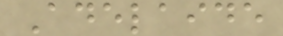Adelaide
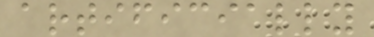artificially
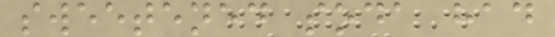sweetened soda had
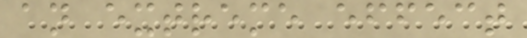an extreme effect
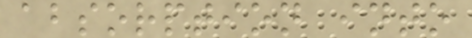absorption into
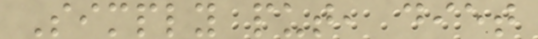Simply put, diet
